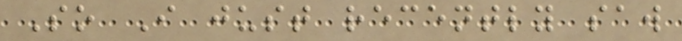So I just recently saw
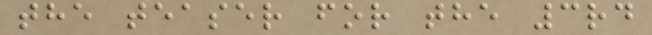the teaser for the 3rd
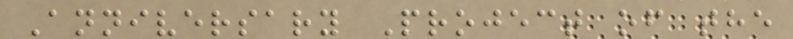Anniversary Project of the
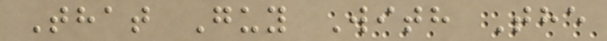That Guy With The
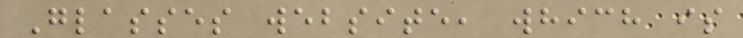Glasses website, which is
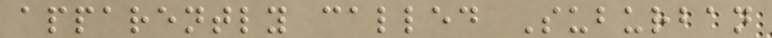apparently called Suburban
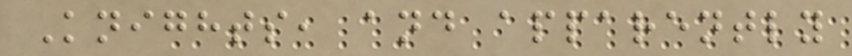Knights, and apparently
